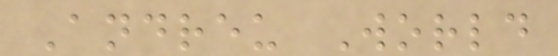Andreu World
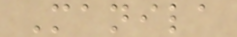Manila
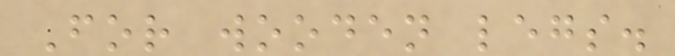For wooden legs.
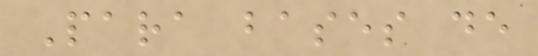Para bases de
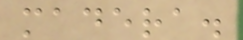madera.
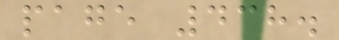page 438.
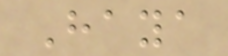Haya
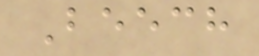Beech
